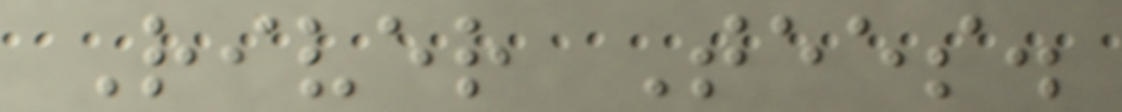River Tees.
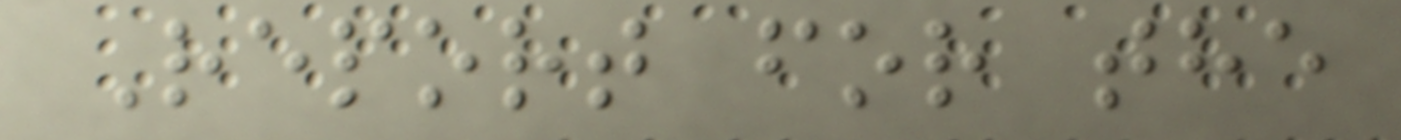Report for the
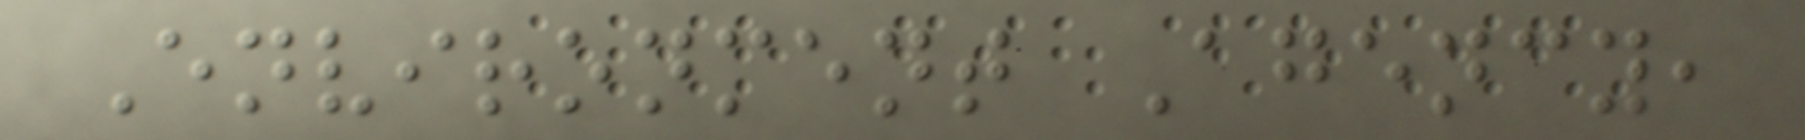Environment Agency,
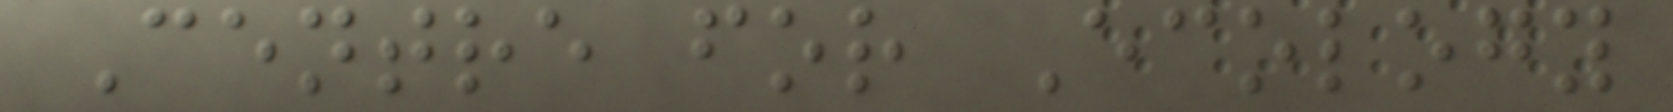Centre for Ecology
